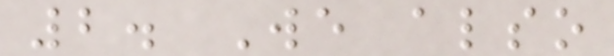2. We also
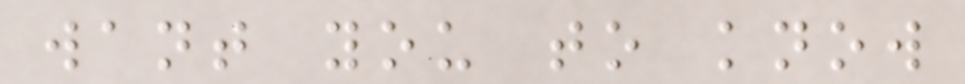want you to know
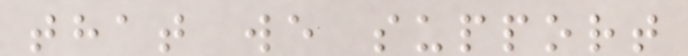that we support
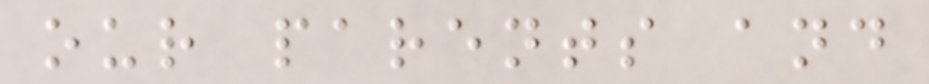our parents and
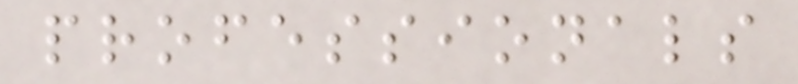professionals
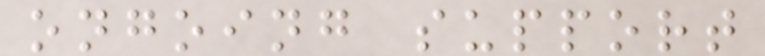ongoing support
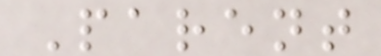Parent
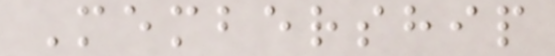Membership
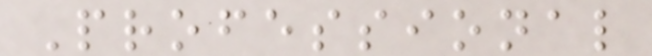Professional
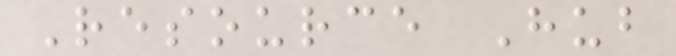Resource Hub
